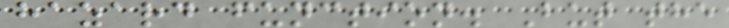hazard function. But the
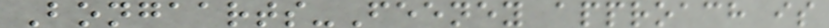Bongaarts-Feeney approach is
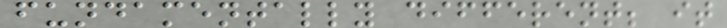fundamentally different; it
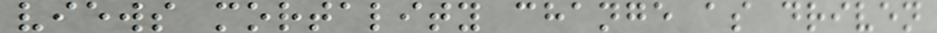views mortality change as driven
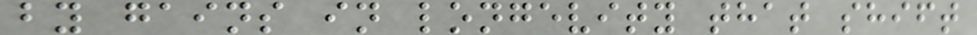by gains in longevity that shift
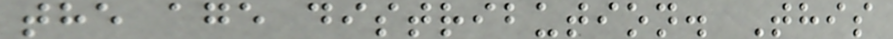the age distribution. This
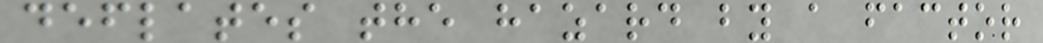deflates the hazard by a factor
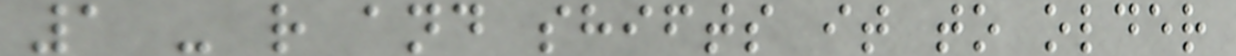1 - r and shifts it to older
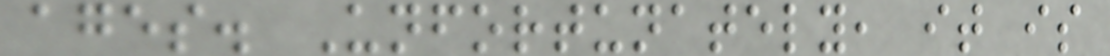ages. Unfortunately, it is
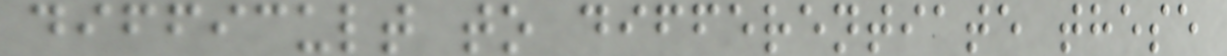difficult to differentiate these
